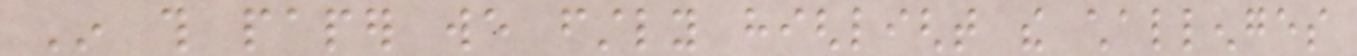In this paper we firstly highlight the challenges
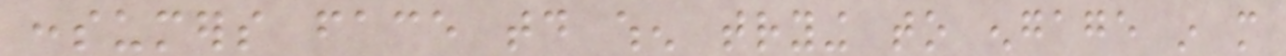consumers face today when trying to engage in more
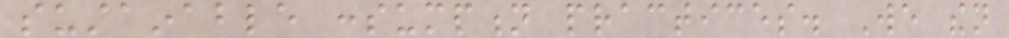sustainable consumption practices. We then
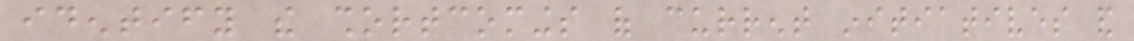identify the shortcomings of current initiatives and
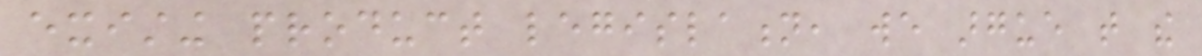existing product legislation, we argue that the
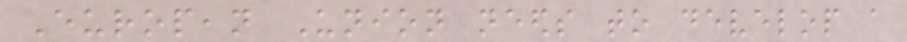European Union needs to develop a
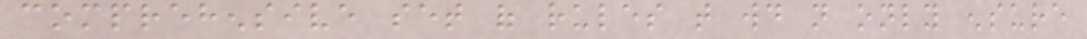comprehensive set of rules that would not only ensure
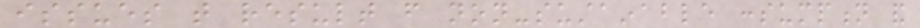issues that result from non-sustainable consumption and
